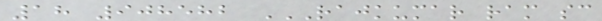18 908582 RAJKUMAR RAM SC
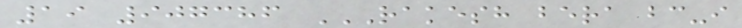19 907386 RAKESH BERA BC-I
